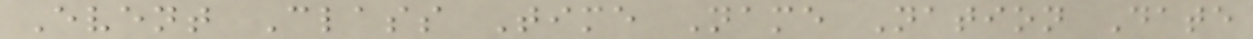Event Class Time Name Nation Date
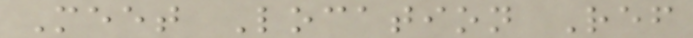Meet Location Ref
